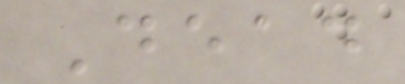Dead
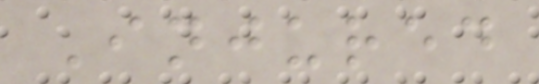Injured
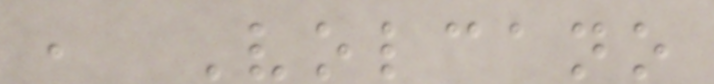, Volcano
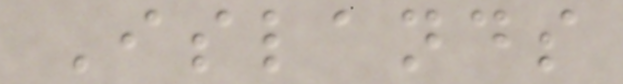Islands
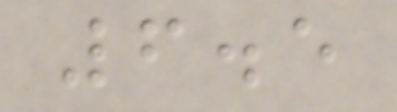6.5
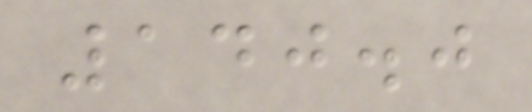140.0
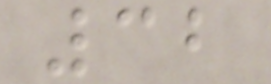32
